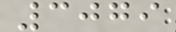3079
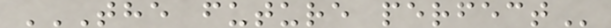THE FUTURE PERFECT
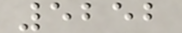5252
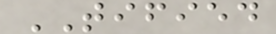TIFIED
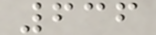636
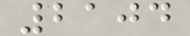2104
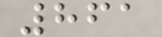861
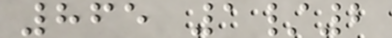865 1/2
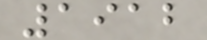1912
